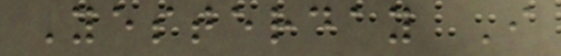Yesterday I
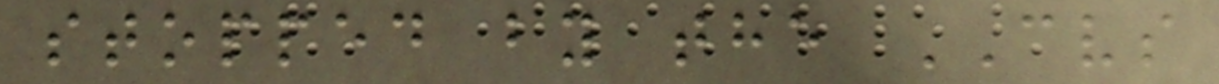stopped by the CVS
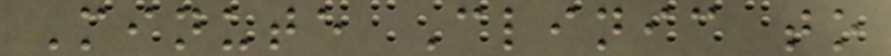Minute Clinic to
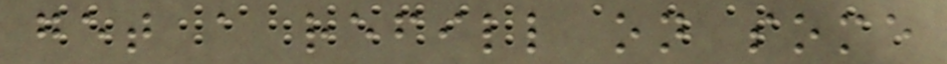get a refill on some
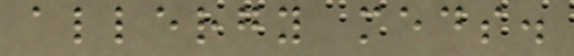allergy meds.
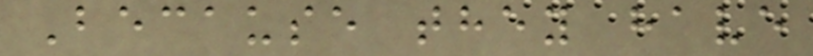Because they have
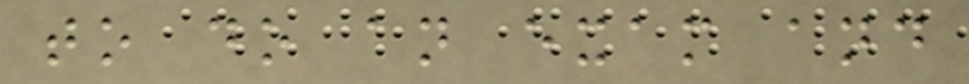to do an exam and
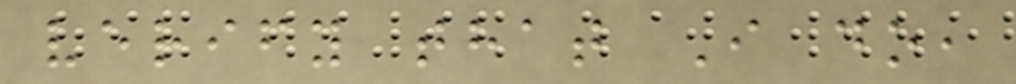verify that I do,
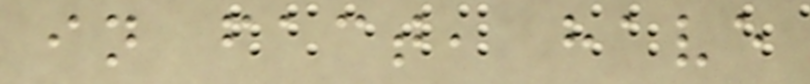in fact, have
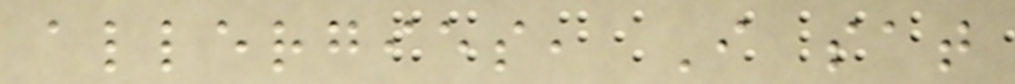allergies, I sat
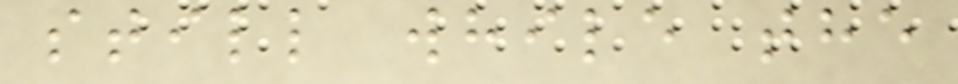still while the
